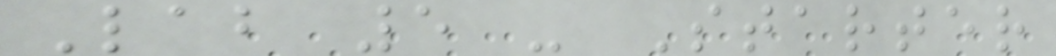Lab 5 - Starter
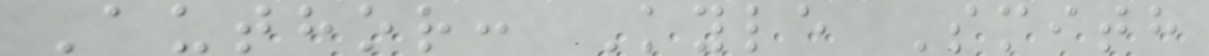Author: Kyle Smith
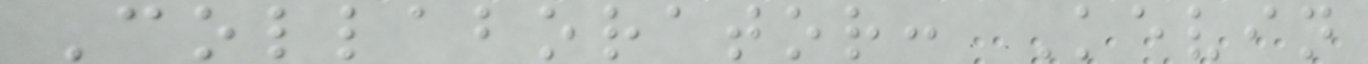Collaborator: Kevin
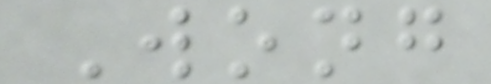Wong
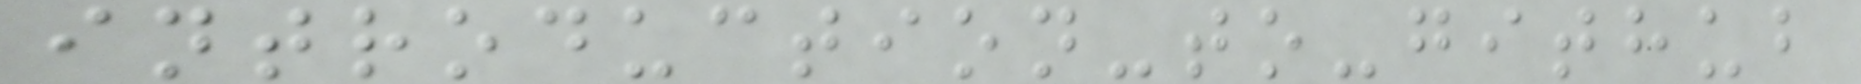introduction-to-github
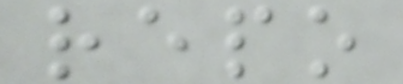repo
